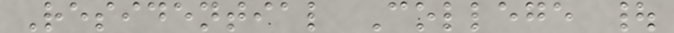Residential College |
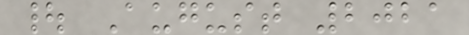| August 2021
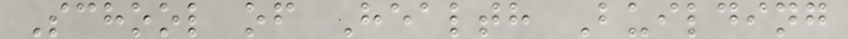School of Health Building
